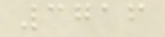3716
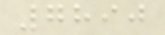7890
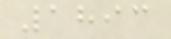1893
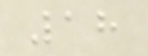18
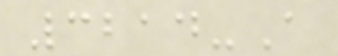3214-A
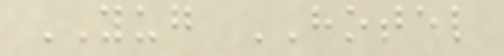YUG HOTEL
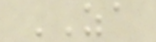ZA
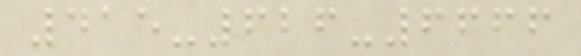415-626-6666
